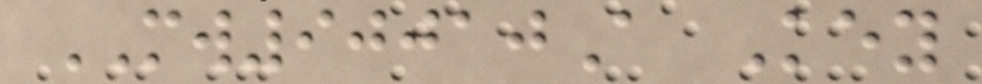MW90010A Key
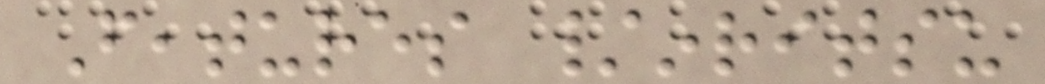Features /inritsu
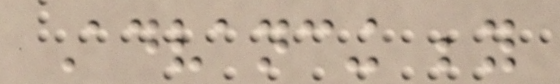Advancing beyond
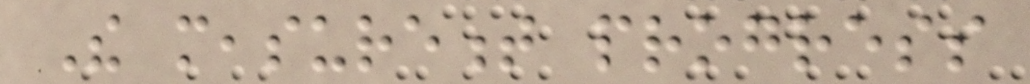The measurement progress
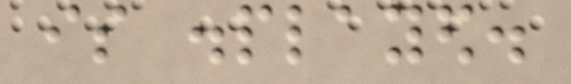is displayed.
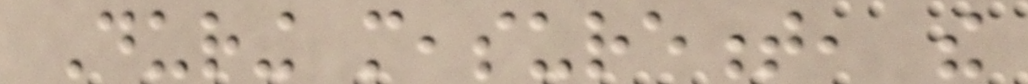During measurement, the
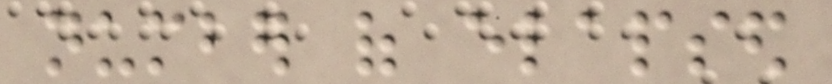number of elapsed
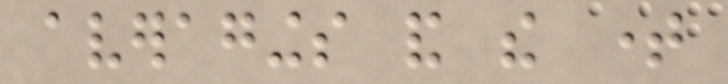averagings and the time
